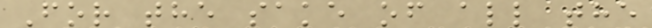For the sake of all the
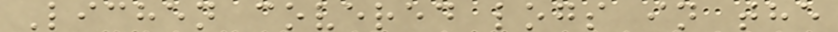Lichen covered logs in the
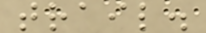trail.
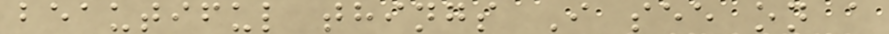beautiful things I see on a
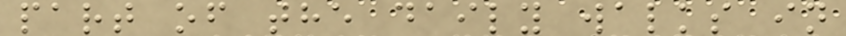part of the daily walks in
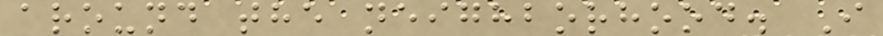around the neighborhood. I
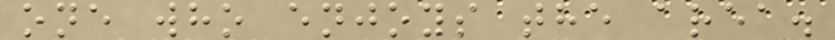one who enjoys the area.
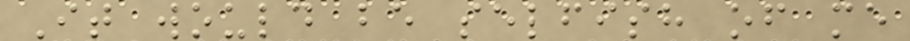It would be selfish of me
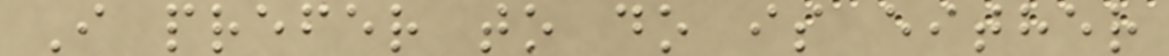I prefer to do is either
